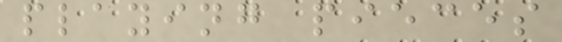playing pieces
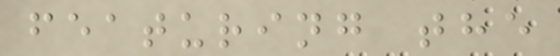featuring the
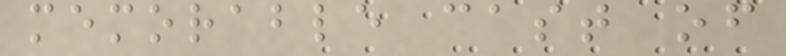memorable cast of
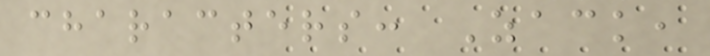characters: Zack,
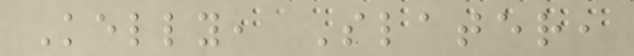Kelly, Slater,
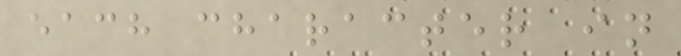each character in
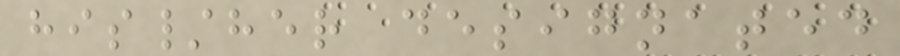his/her designated
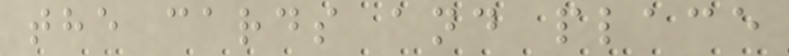the cards and place
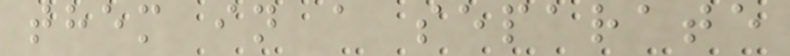them in a separate
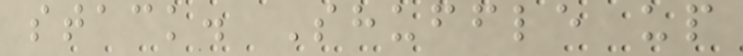stack. Shuffle up
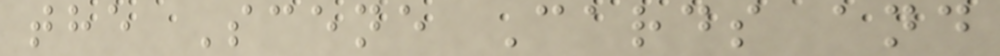the Scene Cards and
